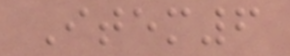Item6
